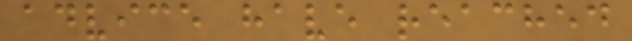advice have reached
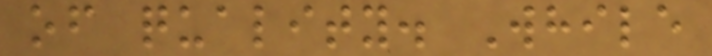of quality. While
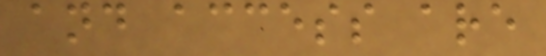and access are
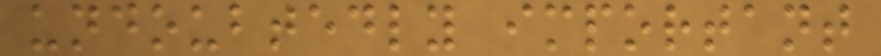undoubtedly important
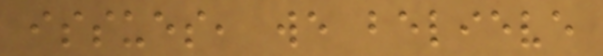issues, we believe
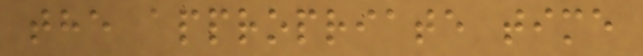the appropriate time
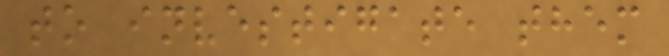to investigate them
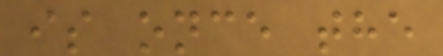is once the
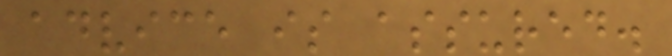advice is assured.
